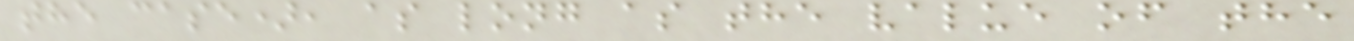the case), as long as the value of the
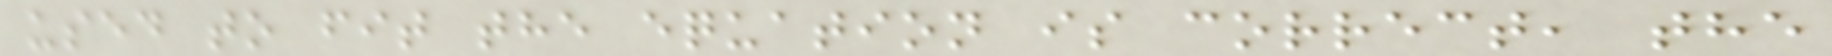used to fit the equation is correct, the
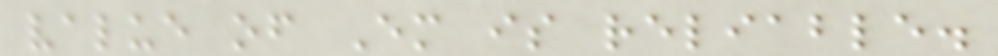value of Em is reliable.
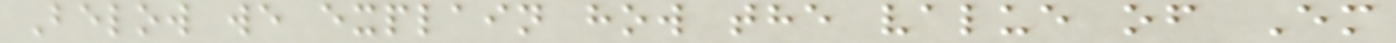Below we explain how the value of Em
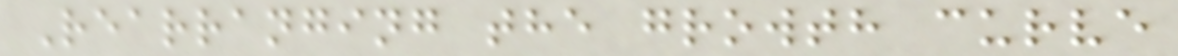Rearranging the growth curve
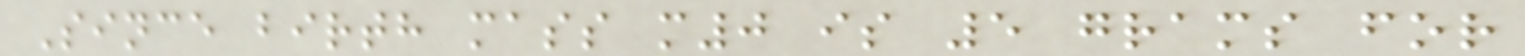Since birth mass m0 is 5 grams for
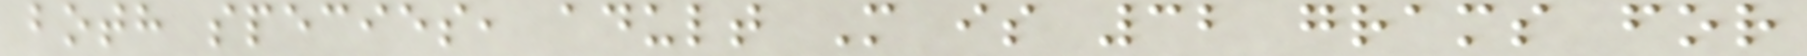both species, adult M is 32 grams for
